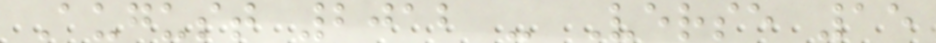August 2012 - Verse 15
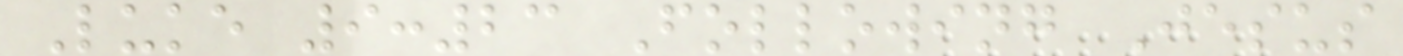Luke 9:23 Following Jesus
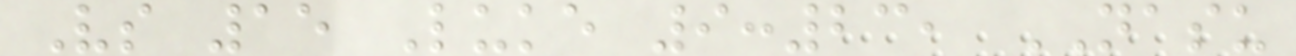Vs 15 Luke 9:23, NASU
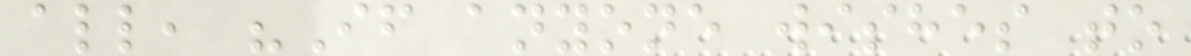all, "If anyone wishes to
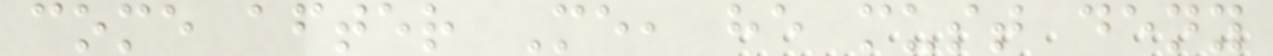come after Me, he must deny
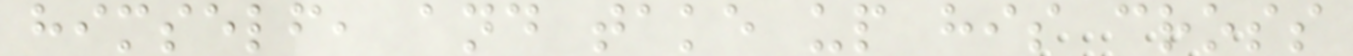himself, and take up his cross
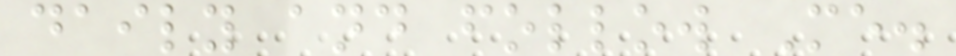daily and follow Me.
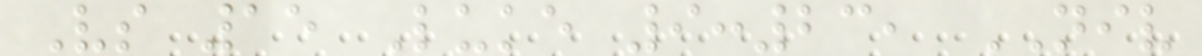Vs 15 Luke 9:23, NIV
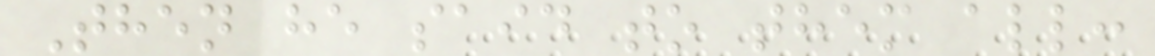Then he said to them all:
